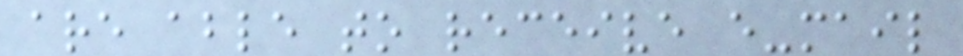are able to receive e-mail
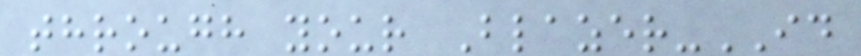through your Blazer-ID
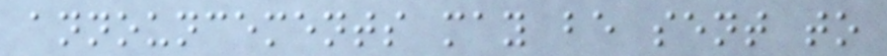announcements may be sent to
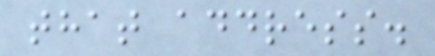that address.
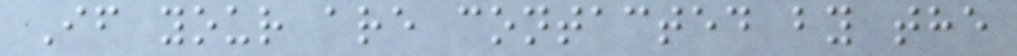If your are contacted by the
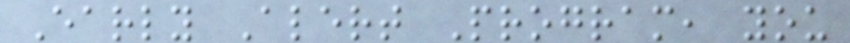Early Alert Program, you
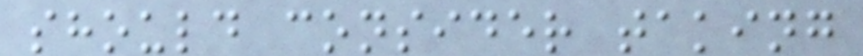should consider taking
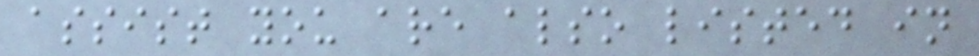assist you are also listed in
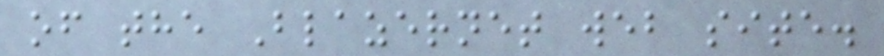of the Blazernet web site.
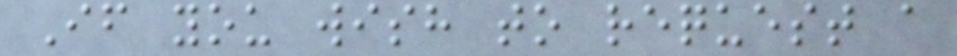If you wish to request a
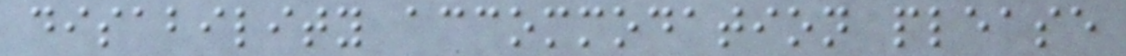disability accommodation please
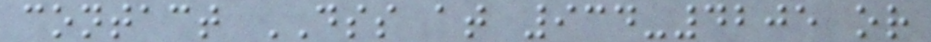contact DSS at 934-4205 or
